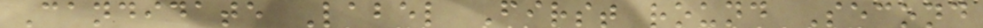Candidate Label First round Second
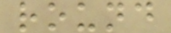round
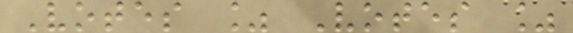Votes % Votes %
